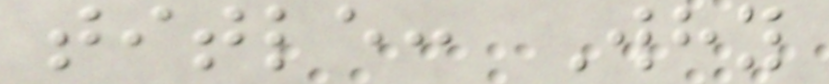title: Why
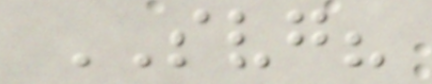SVG?
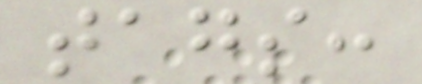tags:
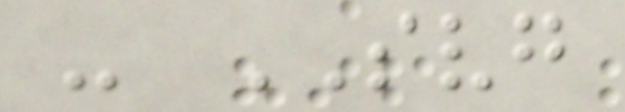- SVG
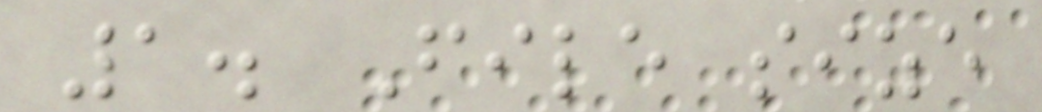1. File size
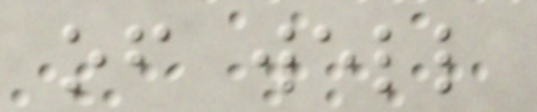of well
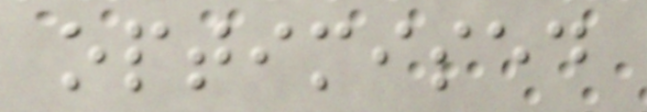optimised
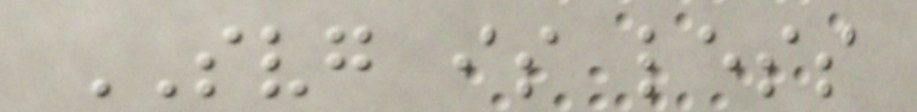SVG is less
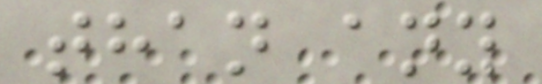than any
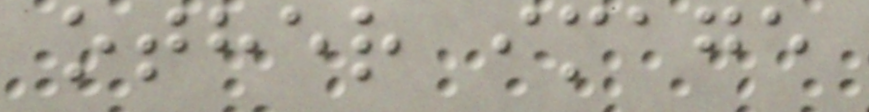other image
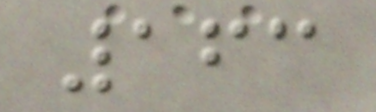163
